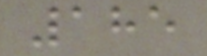185
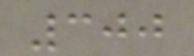300
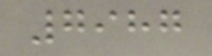7987
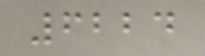6224
